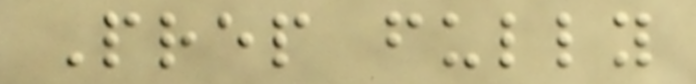Prep fully
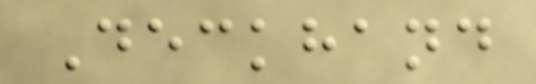Deckhand
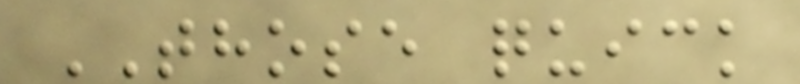THOSE quick
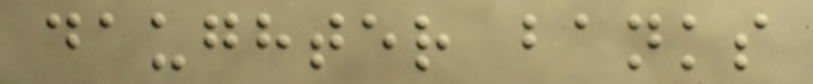daughter banks
